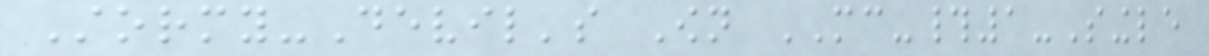Stormy-Devil's Own MC-#1-Single
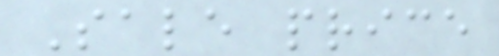Sale price
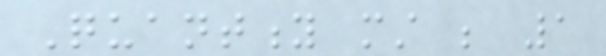Quantity must be 1
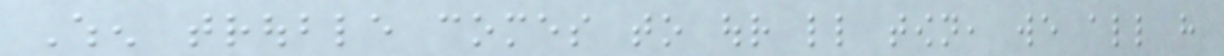When trouble comes to our little town, we all have
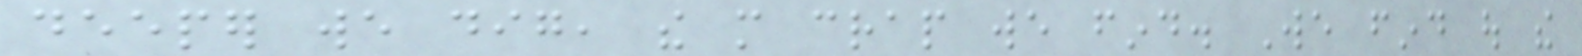deeper we dig, the more crap we find. We find out the
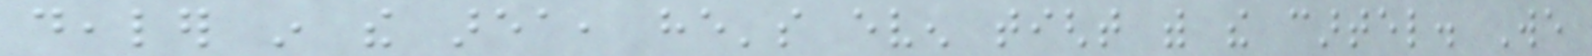dealer in the area, he's even tight with the cartel. We
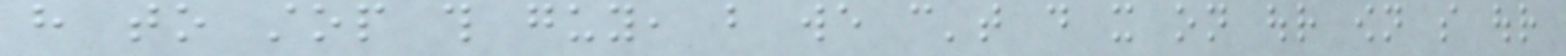have to stop this guy, but we can't do it on our own so our
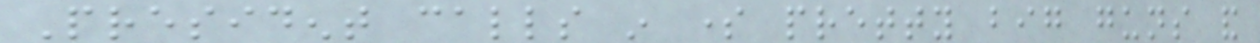President calls in some pretty big guns and
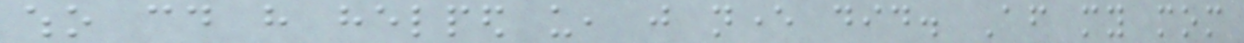who could have helped us, just never did. After my mom
